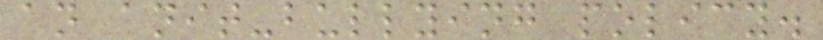an anit-bullying policy.
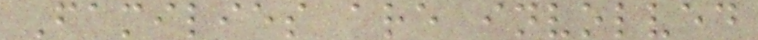Families are involved
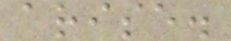arise.
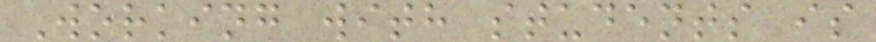Working with students is
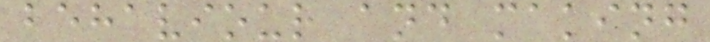behaviour and making
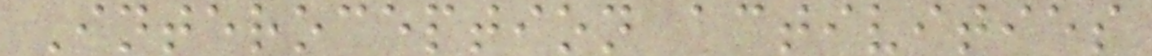Interoception activities
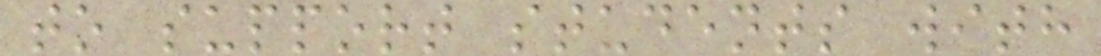to support students with
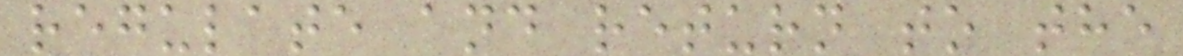regulate and return to the
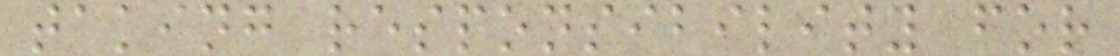taking responsibility for
